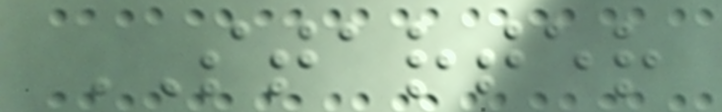STARTER
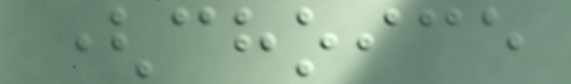(choice
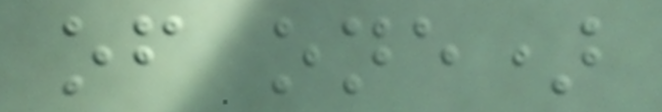of one)
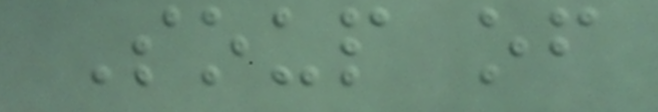Soup of
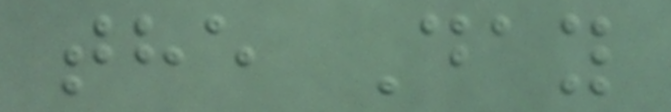the Day
